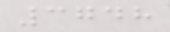3748
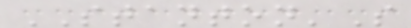STANTON'S
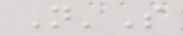N'S
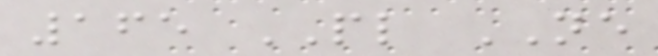165 PL NE
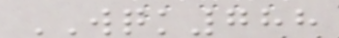WQK788
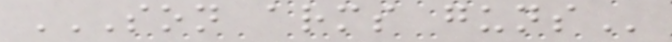SON ARMS GUNS
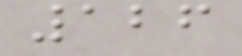126
